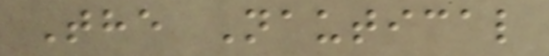The Nautical
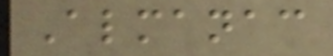Almanac
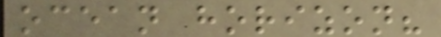ocean horizon?
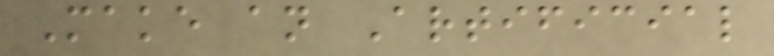Make an Artificial
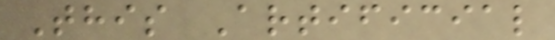This Artificial
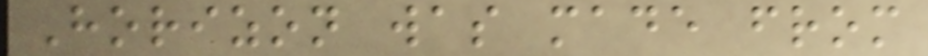Horizon was made from
